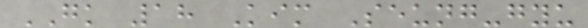GK 18 Kim Seung-gyu
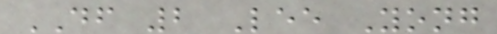DF 2 Lee Yong
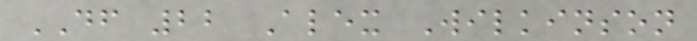DF 22 Alex Wilkinson
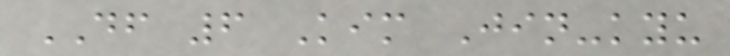DF 6 Kim Jin-kyu
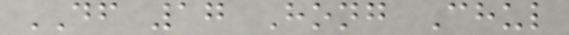DF 17 Hong Chul
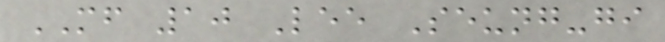MF 10 Lee Seung-gi
